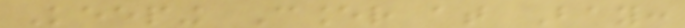Keeping Cancer at Bay:
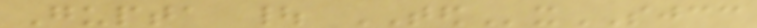Gupta | TEDxSJCC
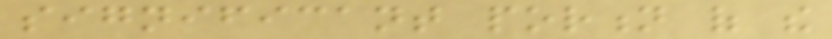significant portion of the
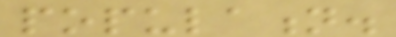population.
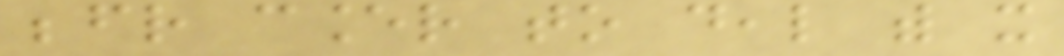befriend cancer to deal with it
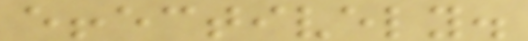effectively.
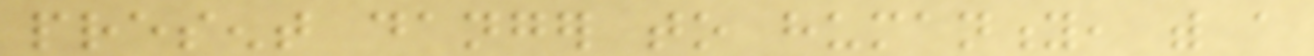present danger to humanity, with a
